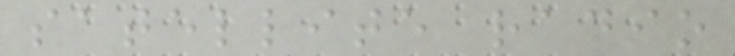satellite radio
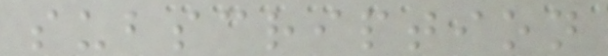subscription
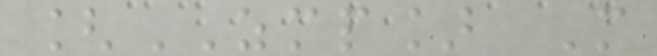[ZMP] M
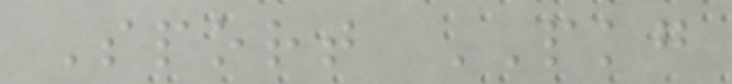Sport PKG
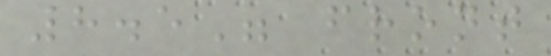8.5" front
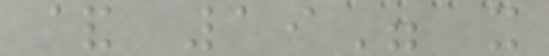& 19" x
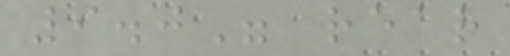9.0" rear
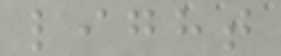light
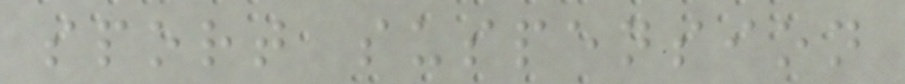sport suspension
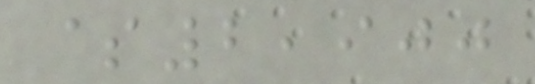$2,900
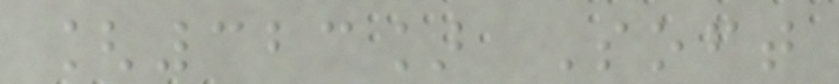[323] Soft
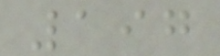197
